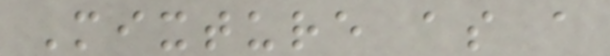Mixture as a
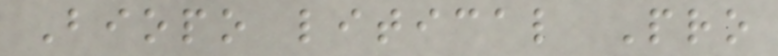Biopo litical Pro
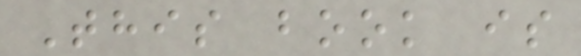This book is
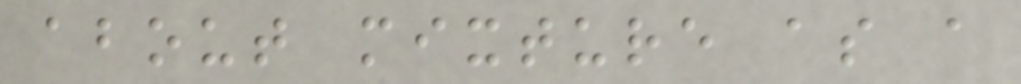about mixture as a
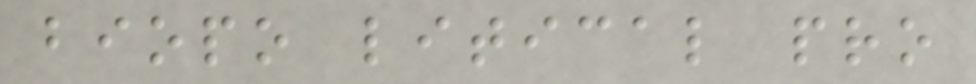biopo litical pro
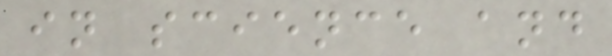in science and
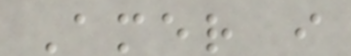Amer i
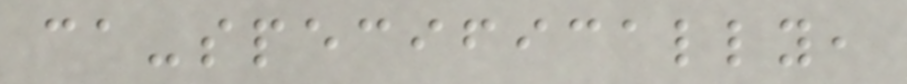ca-specifically,
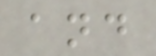and
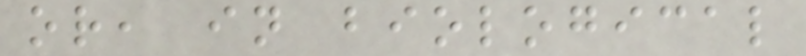or, in biological
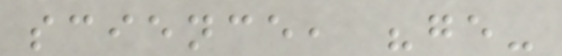science, "ge-
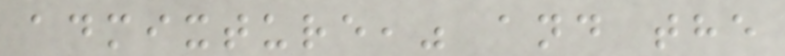admixture," and the
